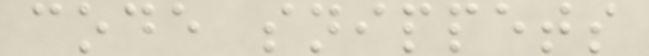code snippets
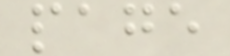page
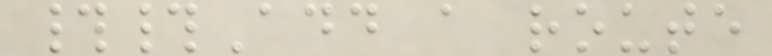##Add a route
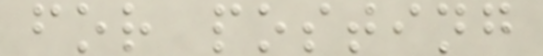for posting
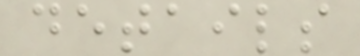details
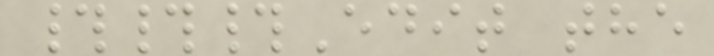###Edit the
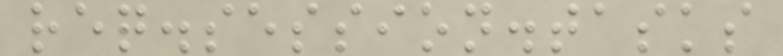req.session.tasks
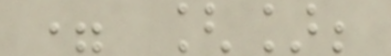= [];
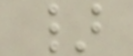}
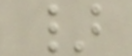}
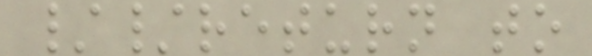//return to
